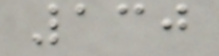130
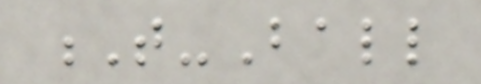T-Ball
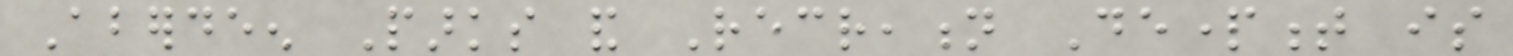Aberdeen Parks and Recreation Department is
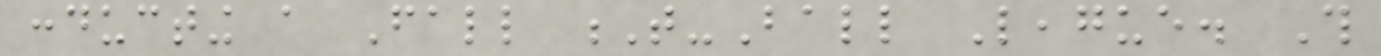conducting a Fall T-Ball League. This
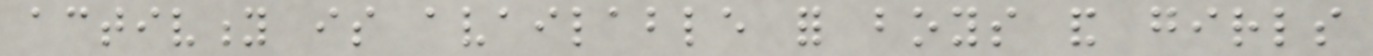activity is available for boys and girls
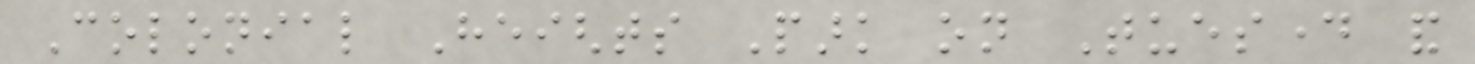Colonial Heights Park on Tuesday and
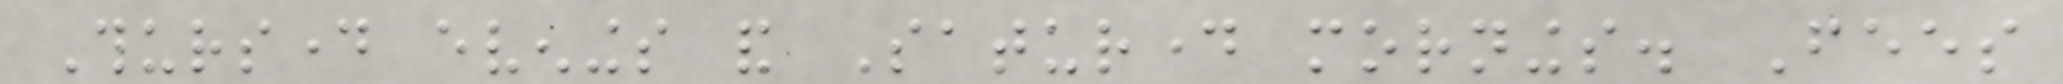Thursday evenings and Saturday mornings. Fees
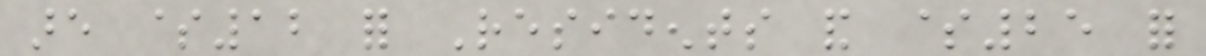are $12 for Residents and $25 for
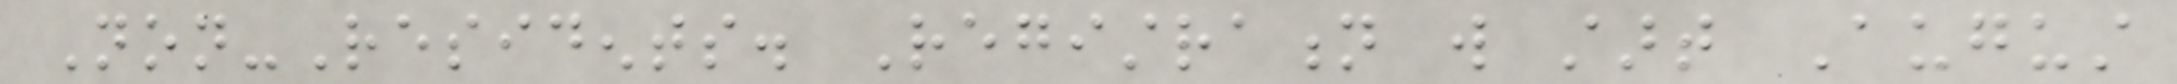Non-Residents. Registration will start August
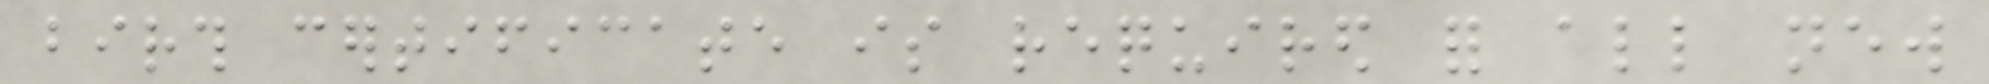birth certificate is required for all new
